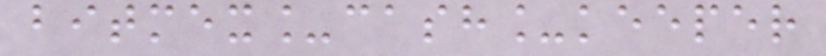bitmex_cash_keeper
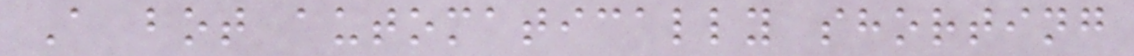A bot automatically shorting
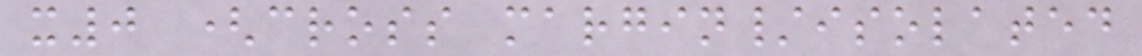x0 (cross margin/isolated
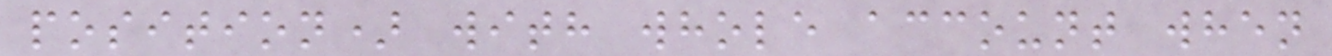position) with whole account when
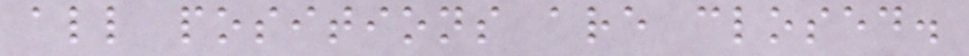all positions are closed.
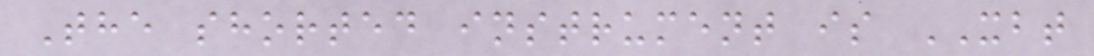The shorted instrument is XBT
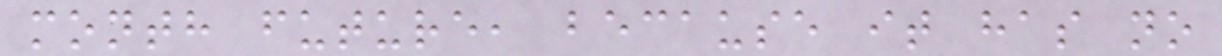month future, because it has no
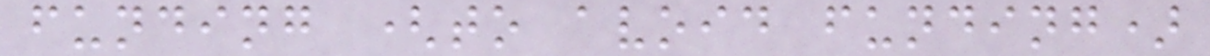funding (to avoid funding)
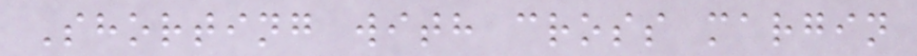Shorting with cross margin
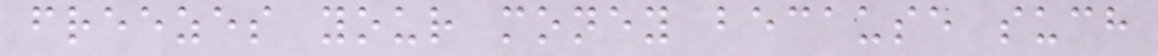freezes your money because such
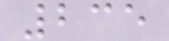235
